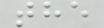the
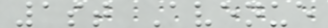1st Avenue
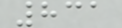831
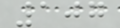107
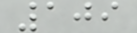109
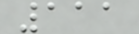111
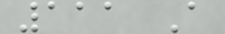111 A
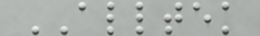ALLTEK
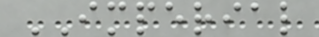IMPERIAL
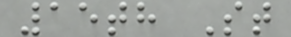15th St
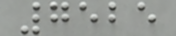7525
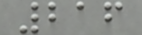216
